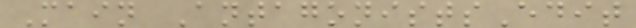Main AntagonistsEdit
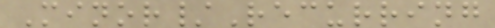Minor/Recurring
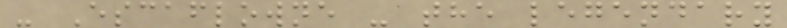- Escaflowne - the legendary
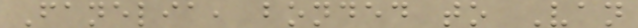Fanelia, bonded to Van
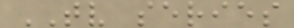TV series
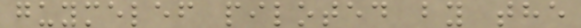guymelef piloted by the
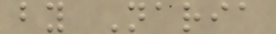by Naria
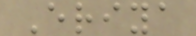Eriya
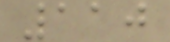110
